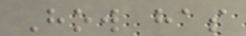How has
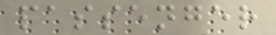passenger
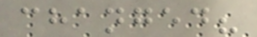changed?
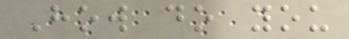How do you
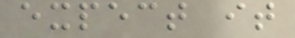expect it
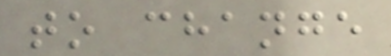to change
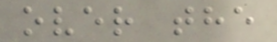over the
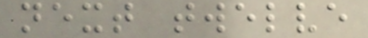next twelve
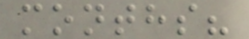months?
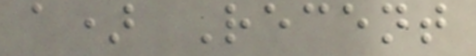a) Recent
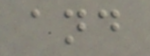and
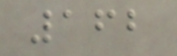162
